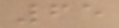65
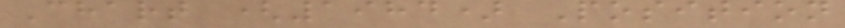Chart (1984) Position
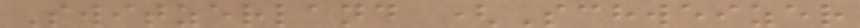Switzerland (Schweizer
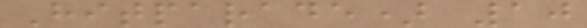Hitparade) 10
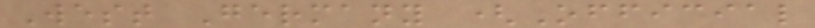West Germany (Official
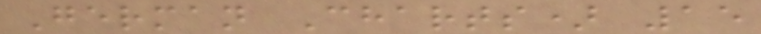German Charts) 15
